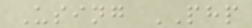Using PHP
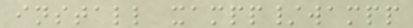install xampp/wampp
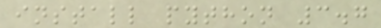install python 3.7
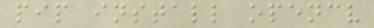pip install opencv
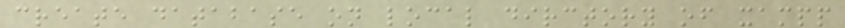create database on local dirctory of xampp
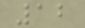12
